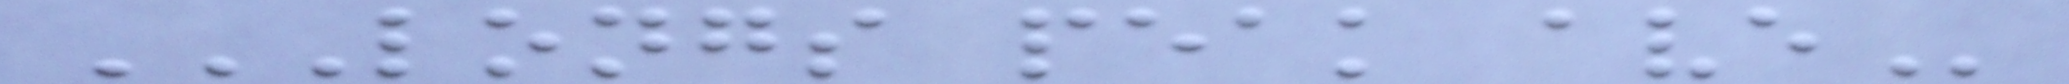LONGS PEAK AVE
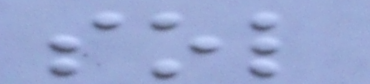sol
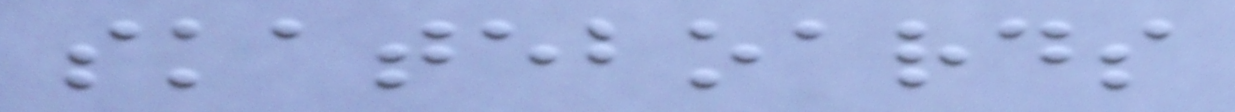skateboards
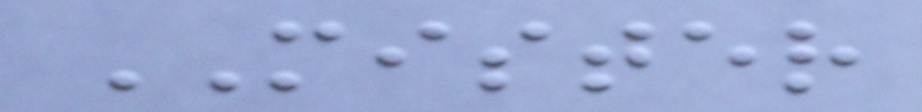MISTER
